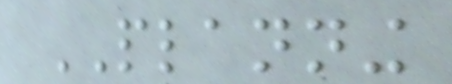PLANNING
